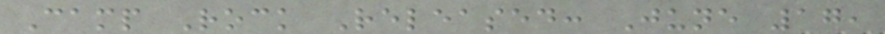Camp Rock Released: June 17,
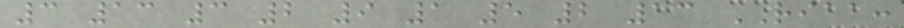3 13 3 2 9 1 5 2 13 RIAA:
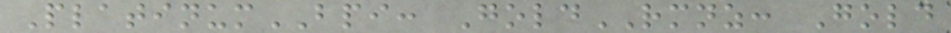PlatinumBPI: GoldRMNZ: Gold
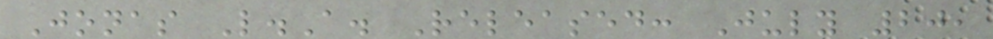Jonas L.A. Released: July 20,
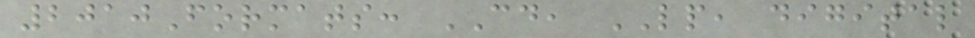2010Formats: CD, LP, digital
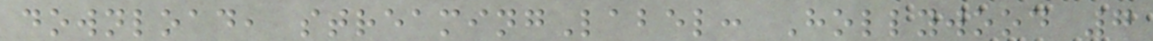download, streamingLabel: Hollywood 7
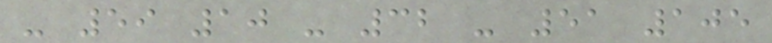- 59 10 - 32 - 51 105
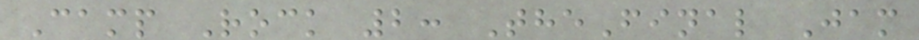Camp Rock 2: TheFinal Jam
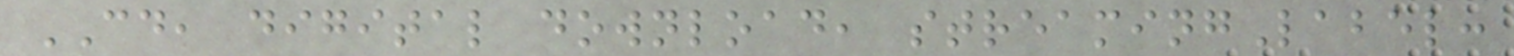CD, digital download, streamingLabel:
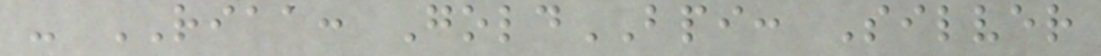- RIAA: GoldBPI: Silver
